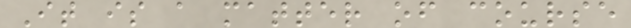It is a matter of course
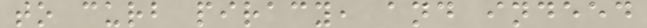to curb piracy, and indeed
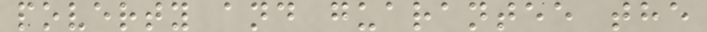poverty and guarantee the
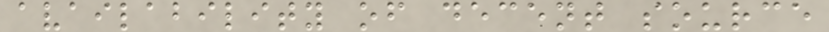availability of decent source
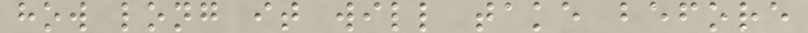how long it will take before
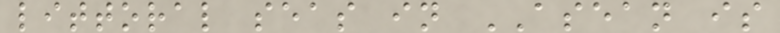littoral seas in ASEAN is
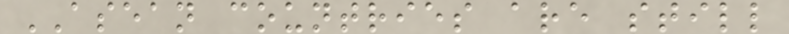ASEAN countries are still
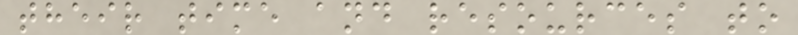their time and resources to
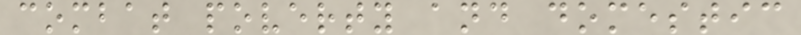combat poverty and domestic
